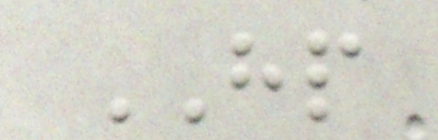HP
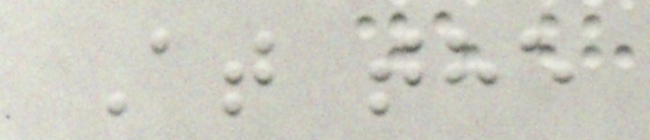At the
